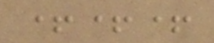+++
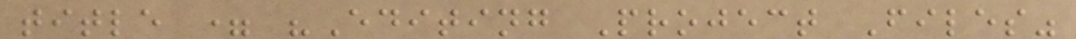title = "Editing Project Files"
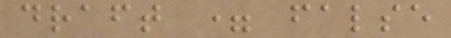draft = false
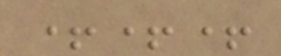+++
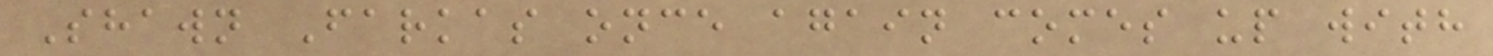Shawn Farkas once again comes up with
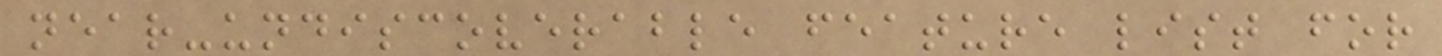near-undiscoverable feature list for
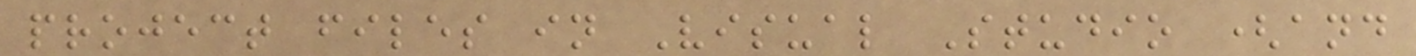project files in Visual Studio (and
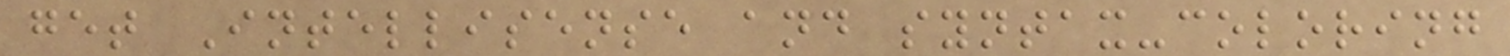get Intellisense and syntax-coloring
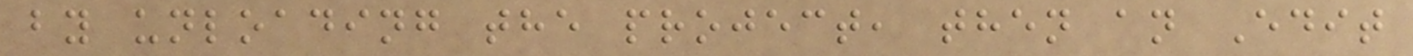by unloading the project, then an Edit
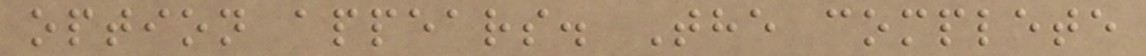option appears. The complete
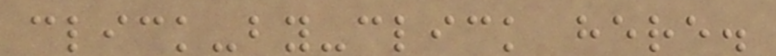click-by-click here.
